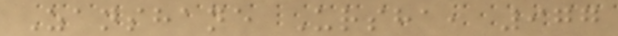Zanshane Ursha, 977
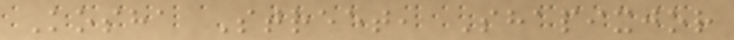Kosha Street, Shapixjor
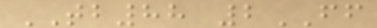TB88 2FF
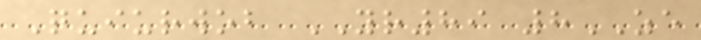Quiurwob YR89 8ZE
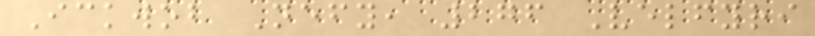Ickwob Nefy, 276 Velfyri
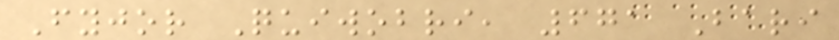Fyjor Quiwobri, 671 Bari
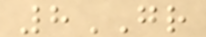8GR
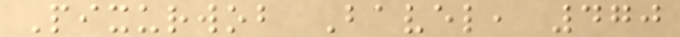Pixurwob Bavel, 470
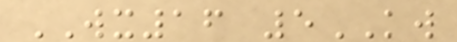WX16 5KW
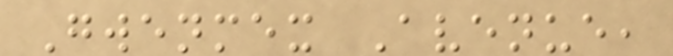Gwenmex Avenue,
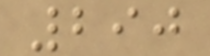290
